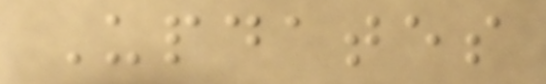Updates
